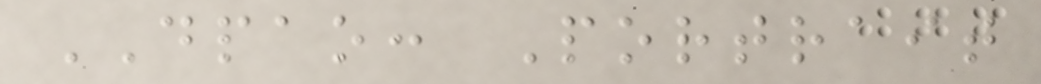DPAO: Portrait
